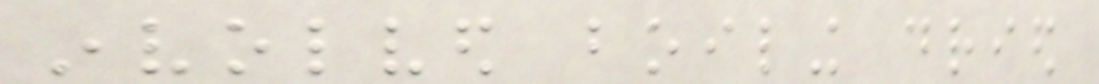involved boiling dried
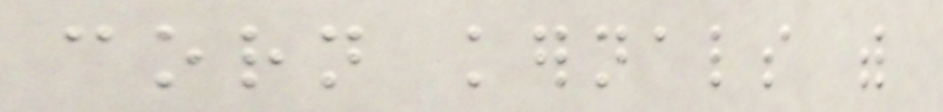corn kernals with
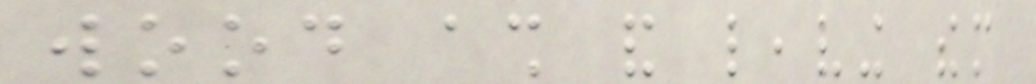wood ash and leaving them
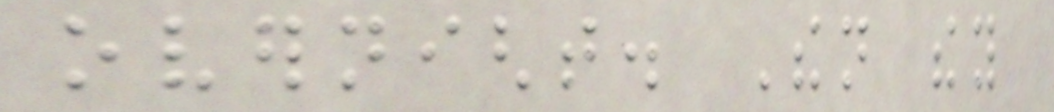overnight. Then they
